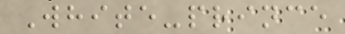White-prince
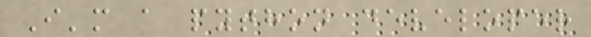I'm a python developer
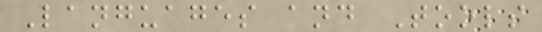Languages and Tools
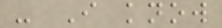- I know
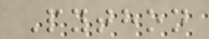Python
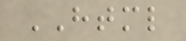HTML
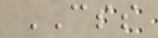CSS
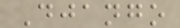Django
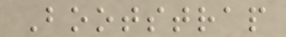Bootstrap
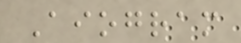Aiogram
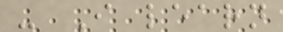- I learn
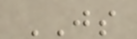JS
